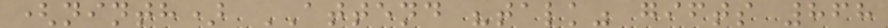(ninth) ATTEND "talk" gifts 868
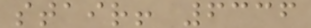stair! 6336
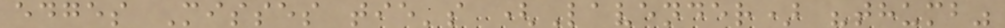edges Misses tie's (Lavender) "thumb"
